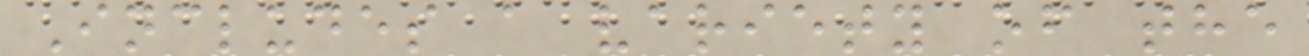Includes a variety of the
